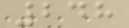248
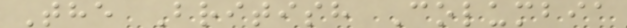The British Columbia
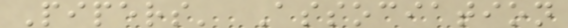Pipers' Association
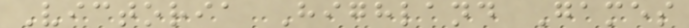Victoria Highland Games
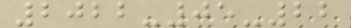2022-05-22
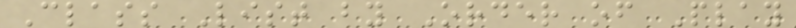Class List by Order of Play
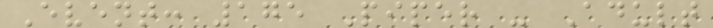Event: 175 Piper - Adult
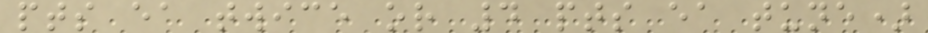pts ea twice or 4 pts ea tune)
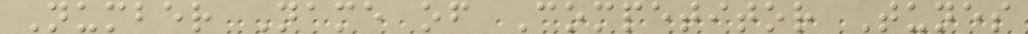Number Name of Competitor Tunes
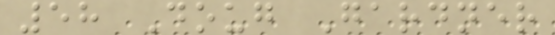58 Doug Gardner
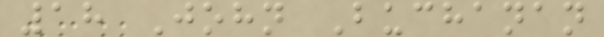18 John Buchanan
